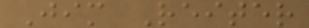Jim Reiter
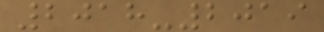2018-2019
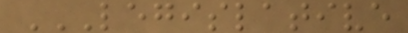LEGISLATIVE
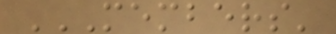MEMBERS'
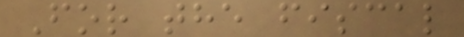For the fiscal
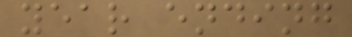year ending
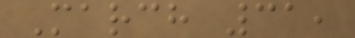March 31,
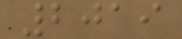2019
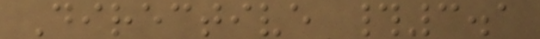Directive #3.1
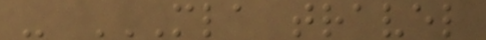- MLA TRAVEL
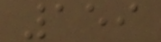159
